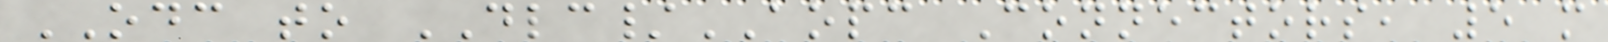ODC to DLC/AOPC Connectors, 5 m
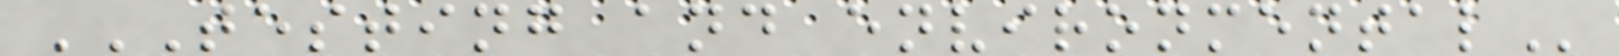TESTING AND ENVIRONMENTAL
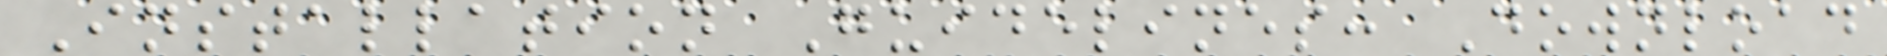Installation Guidelines: Download
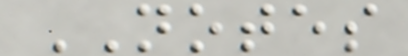NOTES
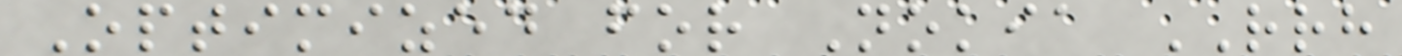Optimized for Nokia RRH
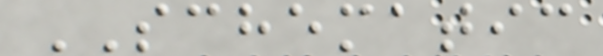SCHEMATIC
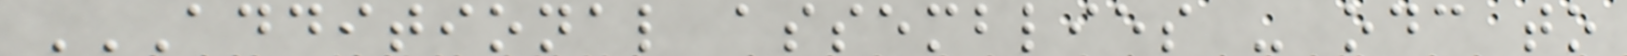ADDITIONAL ASSEMBLIES - ODC TO
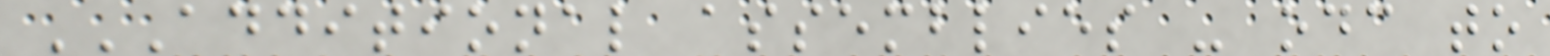ADDITIONAL ASSEMBLIES - ODC TO
